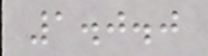1.0.0
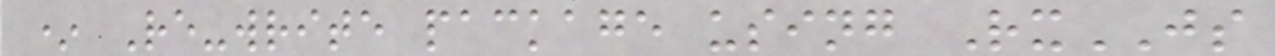* Re-write package using RxJS
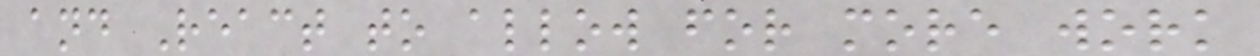and React to allow for more work
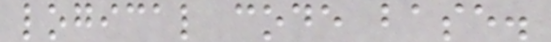logical code base.
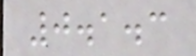0.1.3
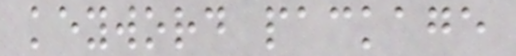keyword package
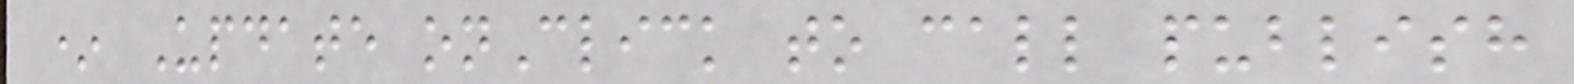* Update onClick to call publish
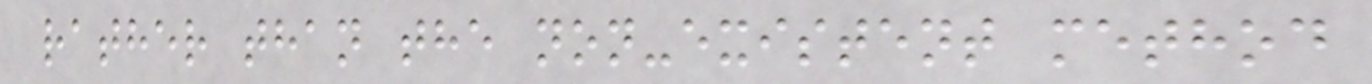rather than the non-existent method
